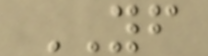YF
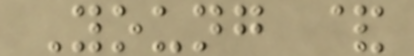Young &
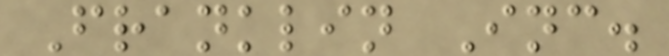Franklin Inc.
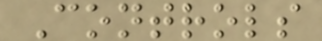Controls
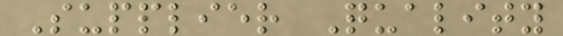Supplier Quality
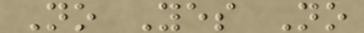No Yes No
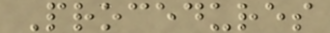Procedures
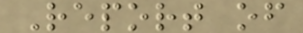Report of
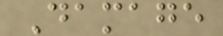Damage
